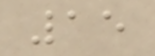15
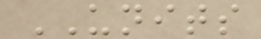UNITS
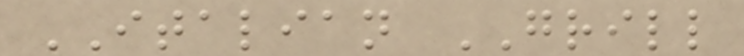ITALIAN GRILL
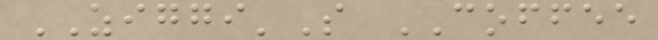ZIGGI'S COFFEE
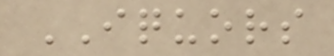IQUORS
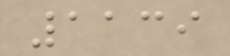1139
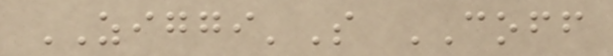ZIGGI'S COFF
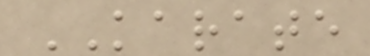KARATE
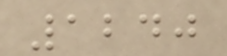1240
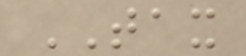TAX
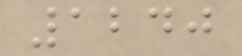1240
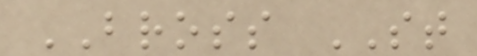BROSS ST
